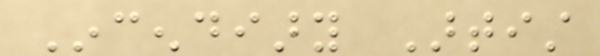Incendiary Artist
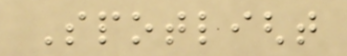Spotlight
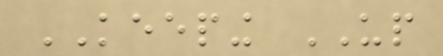KEEPING UP
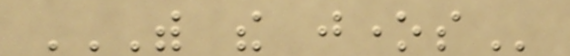WITH THE JONES
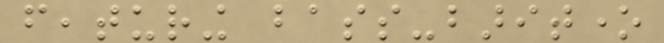featuring bass-baritone
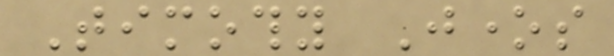Timothy Jones
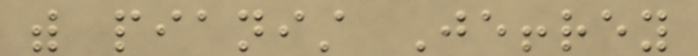with pianist Jeffrey
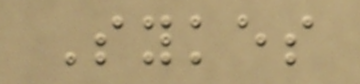Sykes
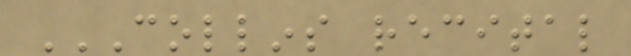COLLINS RECITAL
